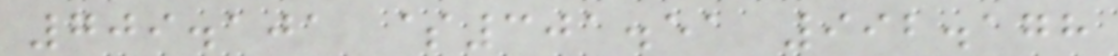709.101 $301.51 992.178
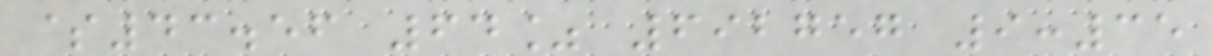$43.56 64% 692757 9:35
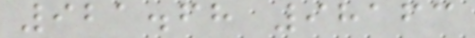921.68 98163
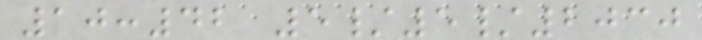10:42 5/5/2030
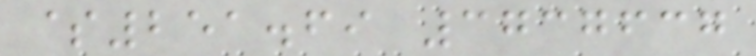$251.69 3737637
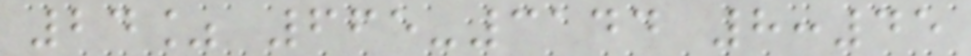24% 665-3144 8:45
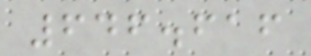646.616
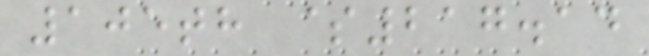105th $217.14
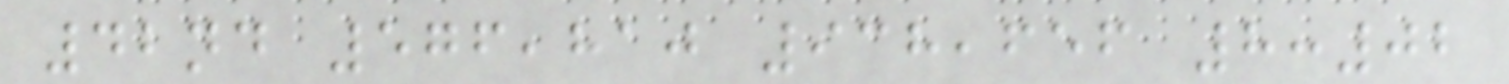42nd 576,810 938,656 8:02
